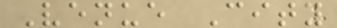Venue City
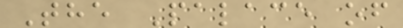The Palace of
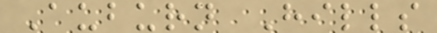Auburn Hills
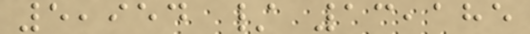5,954 / 13,185
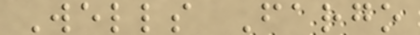Wells Fargo
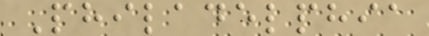Philadelphia
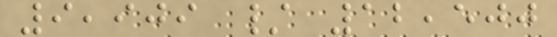9,909 / 12,500
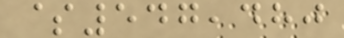$547,480
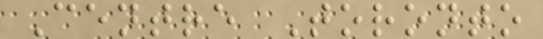Centre Toronto
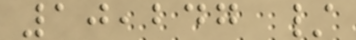10,247 /
